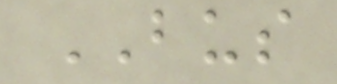BUS
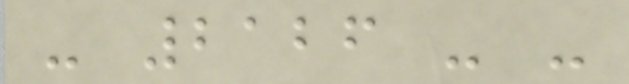- 2126 - -
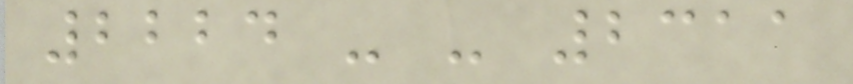2224 - - 2311
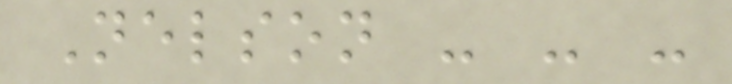Nelson - - -
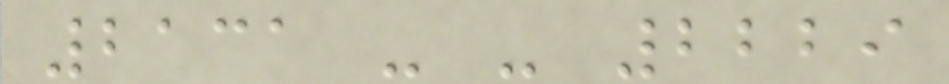2131 - - 2229
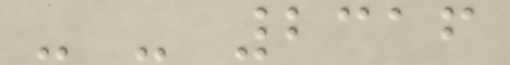- - 2316
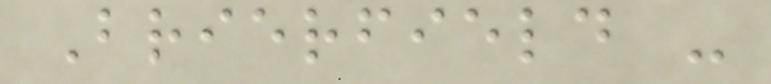Brierfield -
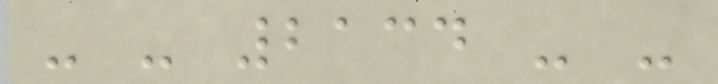- - 2134 - -
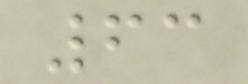63
